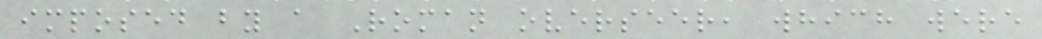imposed by a Roman overseer, which were
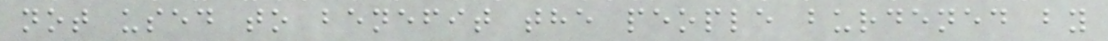not used to benefit the people burdened by
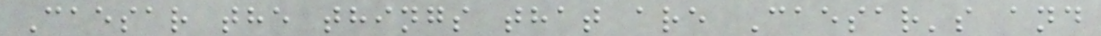Caesar the things that are Caesar's and
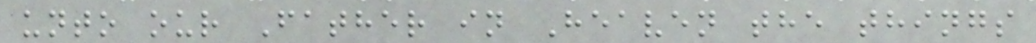unto our Father in Heaven the things
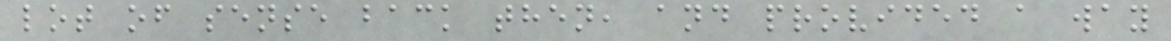lot of sense back then, and provided a way
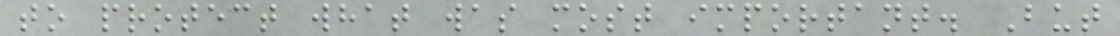to protect what was most important. But
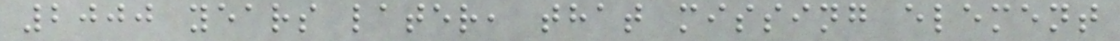2000 years later, that missing element
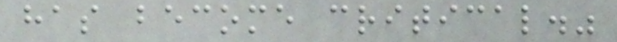has become critical."
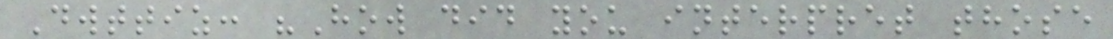Dwttiz: "How did you interpret those
